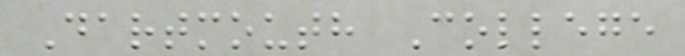Dartmouth College
